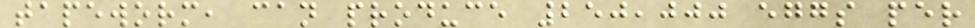tapeworm, can produce 250,000 eggs per
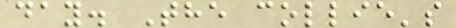day. The collie's
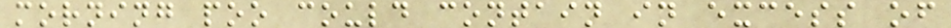morning poo could contain in excess of
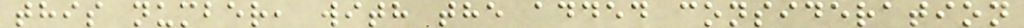this number, with the added consideration
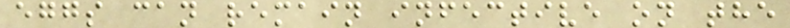eggs can remain infective on the
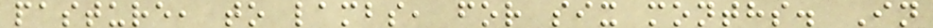pasture, to lambs, for six months. In
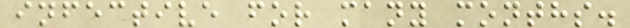infective for many months.
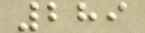289
